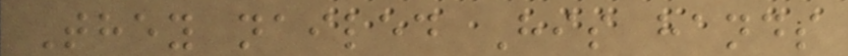They nailed His hands
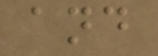and
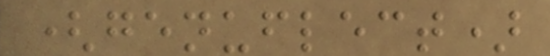(genuflect)
